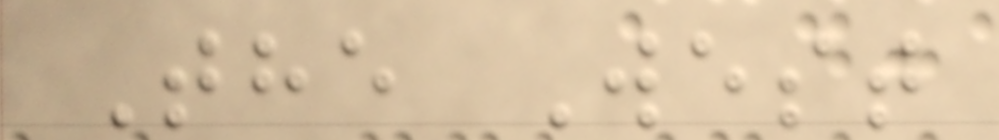The West
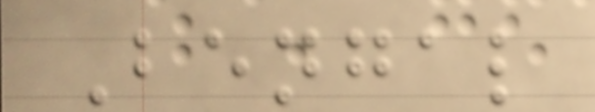Bengal
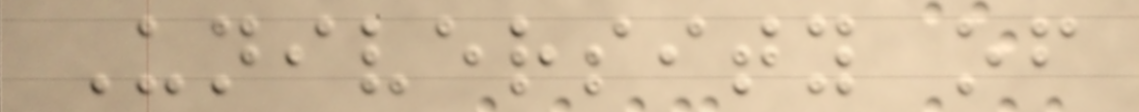University of
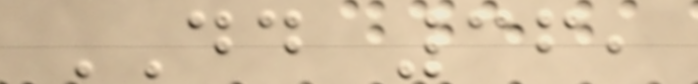DD 36,
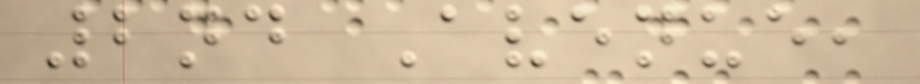2nd Avenue,
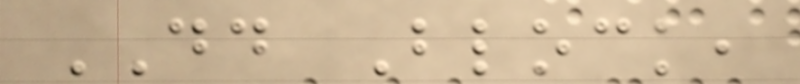DD Block,
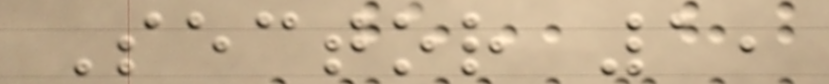Sector 1,
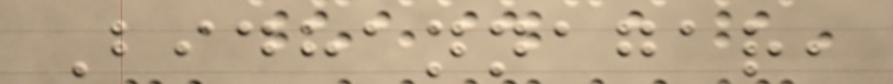Bidhannagar,
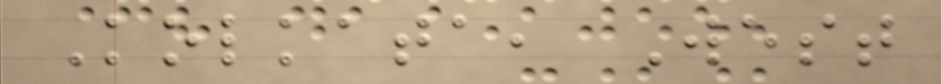Kolkata, West
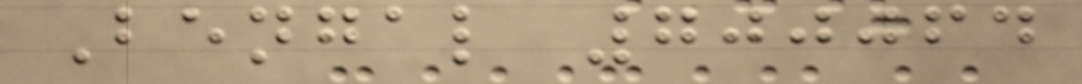Bengal 700064
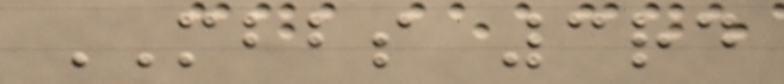MBBS 3rd
